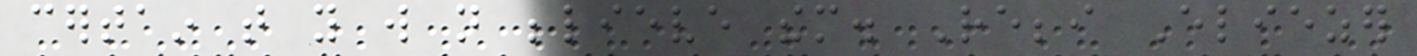certain that you will not believe them. Rebbi Eliezer
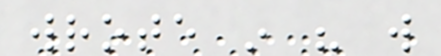wrote in his will
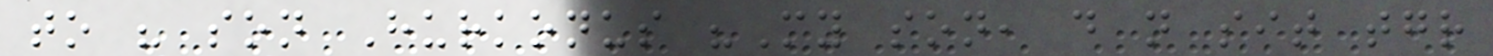to his son Hurkonus "My son, do not sit together
